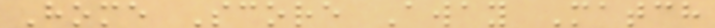Home Score Away Match
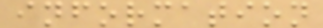information
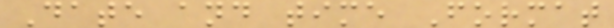Date and time Format
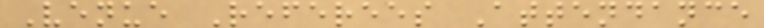Venue Referees Attendance
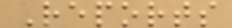Reports
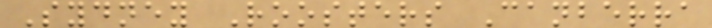Sydney Roosters Canberra
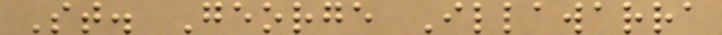St. George Illawarra
